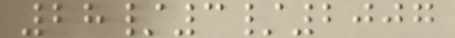28/3/2007
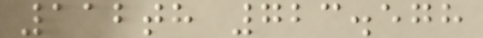112th 723.578
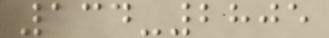134-2805
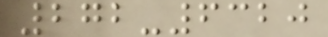272-6320
